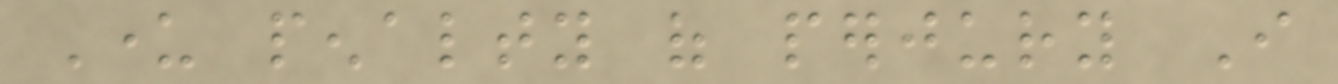Under penalty of perjury I
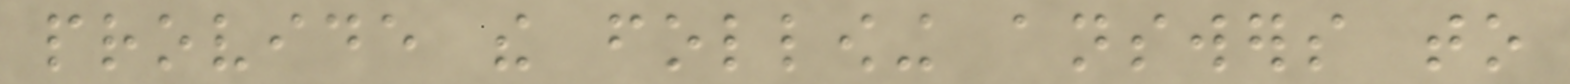provide the following answers to
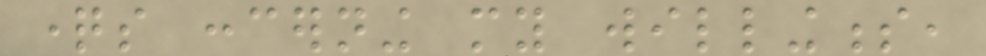questions concerning my willingness,
